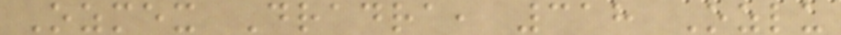Ozmex Dradra, 318 Ozlu
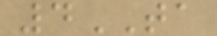4TA
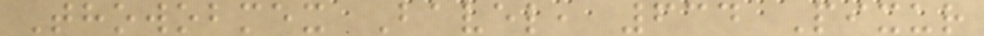Thowobmex Bavel, 634 Pixur
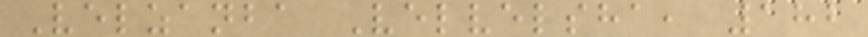Velzanba Velvelsha, 182
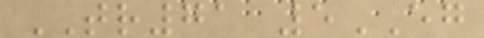TR71 5EG
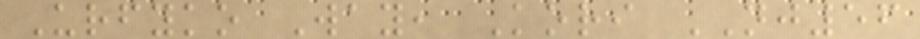Urfyko Way, Kori NJ56
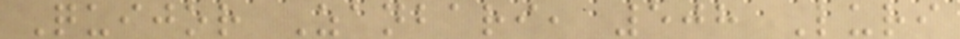Quijor Zanbari, 508 Luri
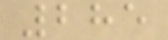285
